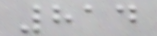814
